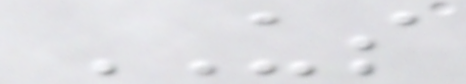US
